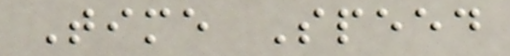Time Speed
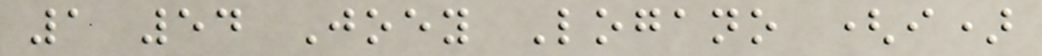1 54 Joey Logano (i)
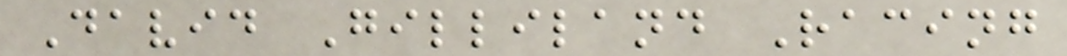David Gilliland Racing
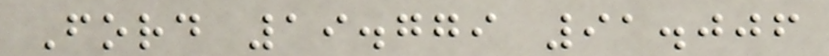Ford 19.779 91.006
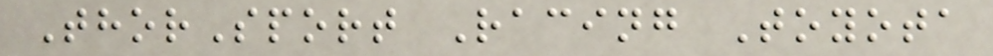ThorSport Racing Toyota
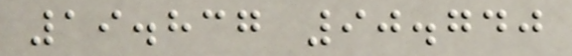19.837 90.740
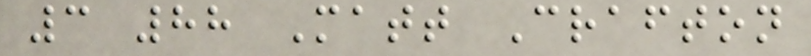3 88 Matt Crafton
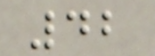42
